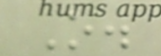O.
